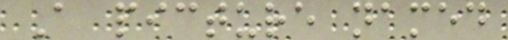A picture named
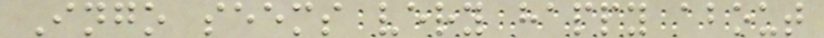Ingo seems very happy about
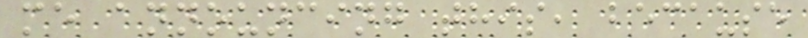me announcing this, because
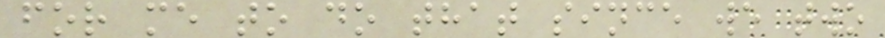for me to do that since we two
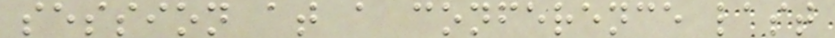session at a conference last
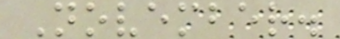November.
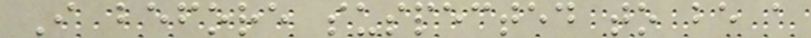I before suspected to be a
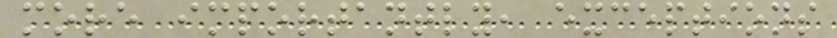more importantly, exceptions
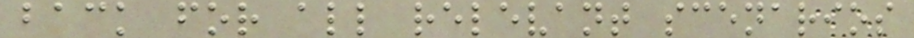back for all relevant scenarios
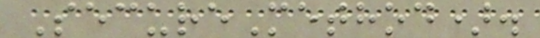SecureMethod).
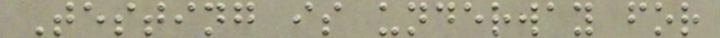Testing is underway for
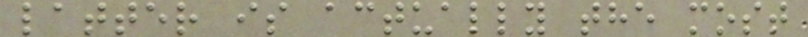latter is actually the most
